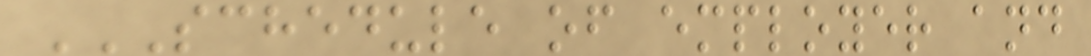SCHEDULE OF EMPLOYER AND
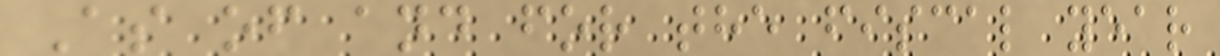As of and for the fiscal year
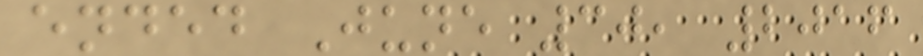ended June 30, 2016
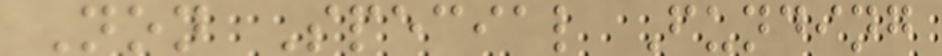Non Special Funding
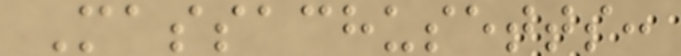Massachusetts:
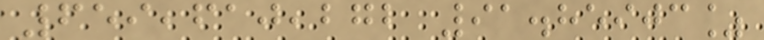659,610,272 91.85903%
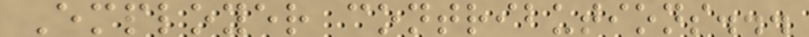Employer contributions...
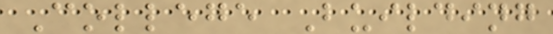College Building
